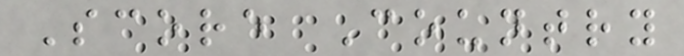Score Country
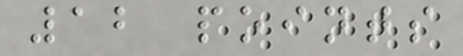12 points
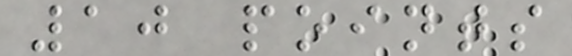10 points
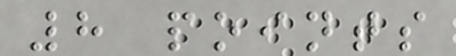8 points
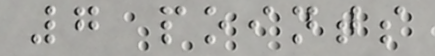7 points
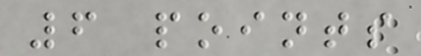6 points
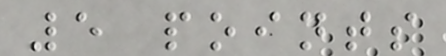5 points
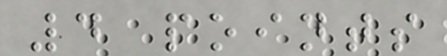4 points
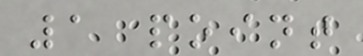1 point
